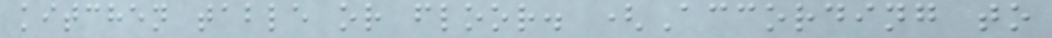kitchen table or floor. (According to
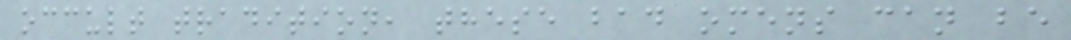occult tradition, these bad omens can be
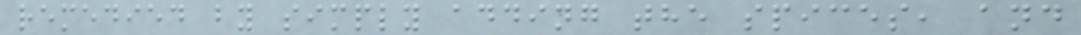remedied by simply adding the spices, and
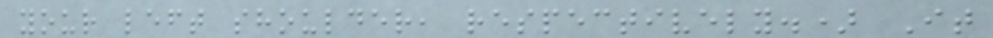your left shoulder, respectively.) It
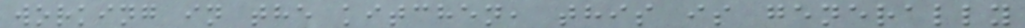working in the kitchen, this is generally
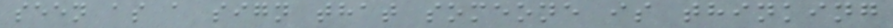seen as a sign that someone is thinking
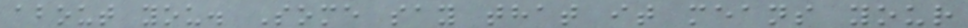about you. Some say that it means your
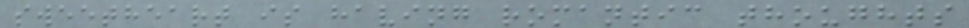sweetheart is having romantic thoughts
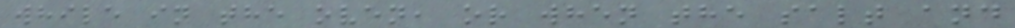while in the oven, or when the salt and
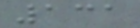131
